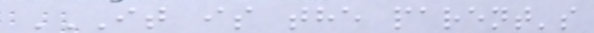IT IS THE PARENT'S
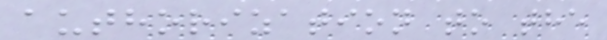authorization to the
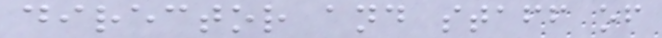director and staff of
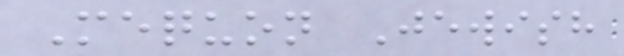Mequon Jewish
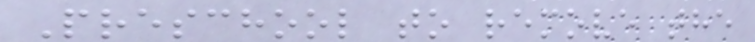Preschool to remove the
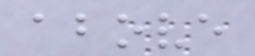above
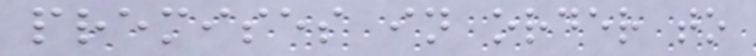premises in order to
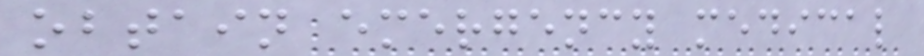obtain emergency medical
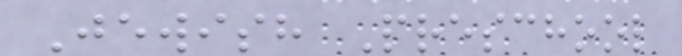Jewish Preschool
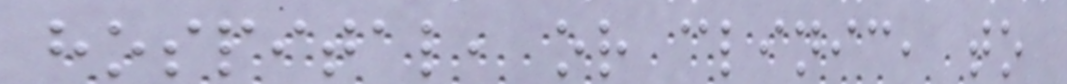hospital, or clinic, to
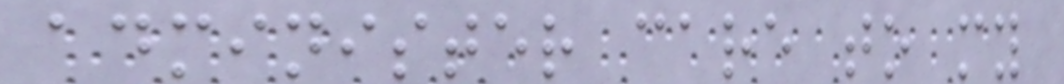administer care to my
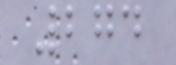274
